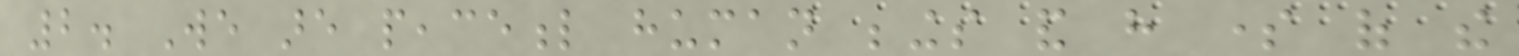2. We are peaceful human beings and have some of the
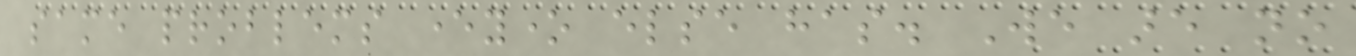same problems everyone else has. We are no
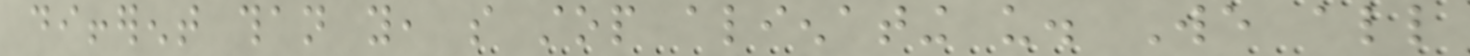different than you, so stop alienating us. We all
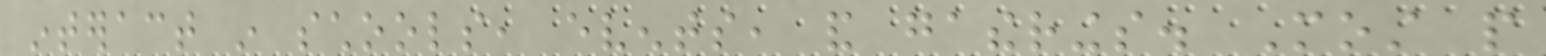interact in schools, events, and gatherings. Most people
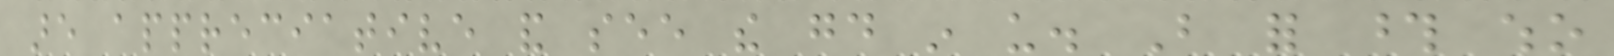are appreciative and see the good in us. But for those who
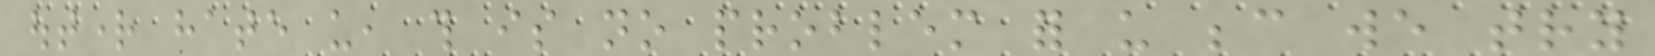outright hate us, this is no problem for us because we try
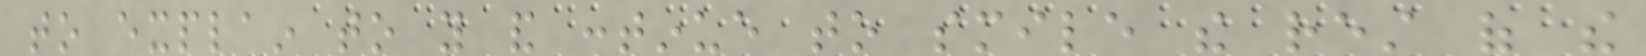to explain to you and continue to smile the rest of the
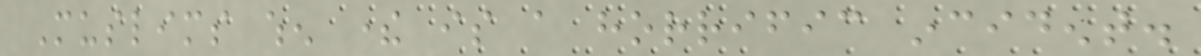Muslims when there is a horrific incident.
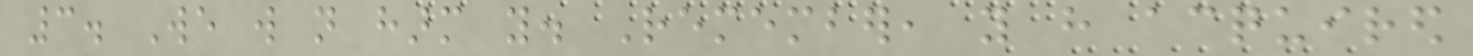3. We will not harm you. Remember, you have acquired
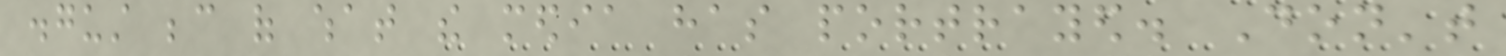disgust because of what the media has portrayed. Don't
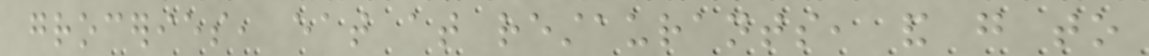groceries, eat at restaurants, and go to
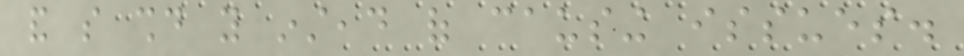and so should you instead of causing issues.
